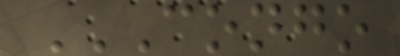CONGO
